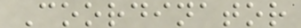Coordinator
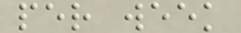per week
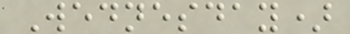Wednesday)
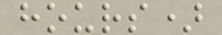hours)
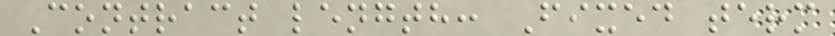Contract length: Fixed term
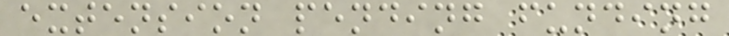extension pending funding
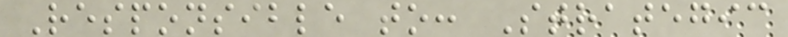Responsible to: Strategic
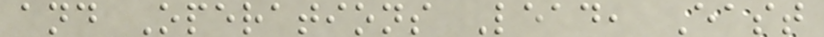and Operations Lead, East
